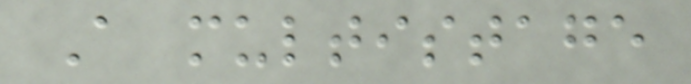A multistage
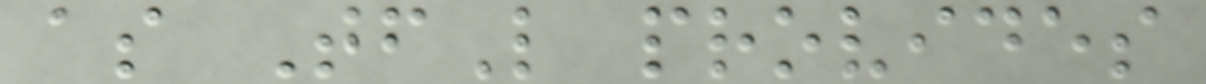as TfL provides
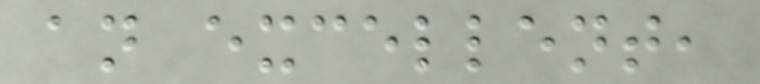an excellent,
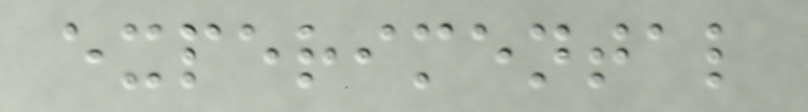experimental
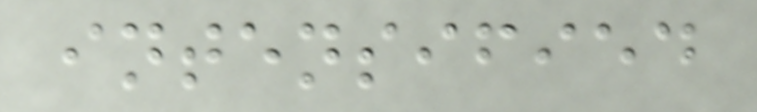intensified
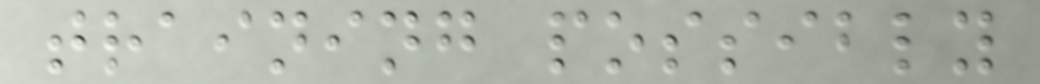training possibly
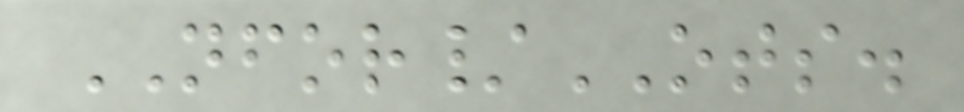NFOR/OTS.
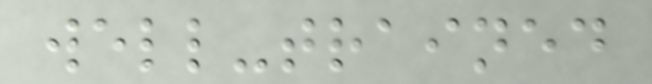well-trained
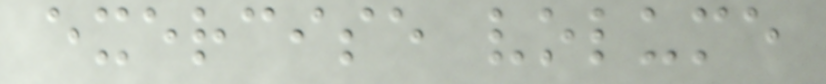exercise volume
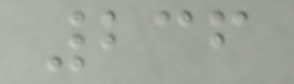236
